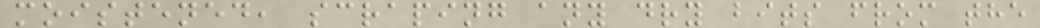moistened, scraping any dry bits from the
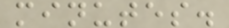minutes.
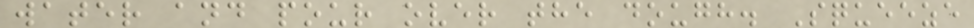water and pour over the dough. Squeeze
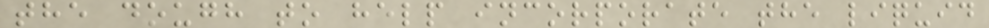the dough to help incorporate the liquid
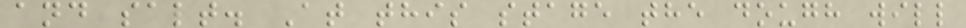and salt. At this stage the dough will
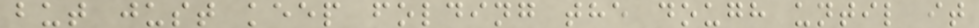but just keep folding the dough until it
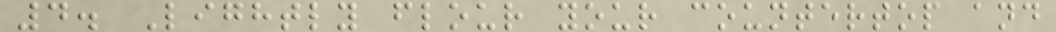4. Lightly flour your countertop and
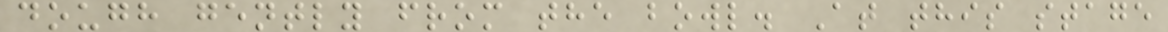dough gently from the bowl. At this stage
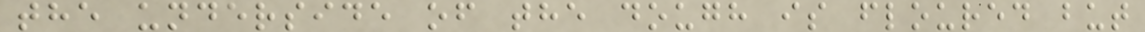the underside of the dough is floured but
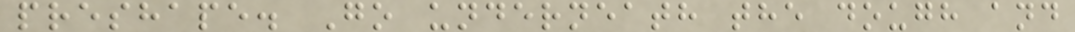preshape. Go underneath the dough and
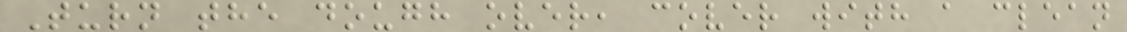Turn the dough over, cover with a clean
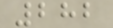282
